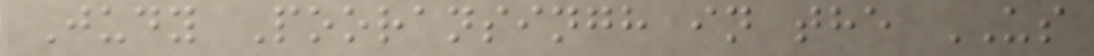Judy Pooransingh in the US
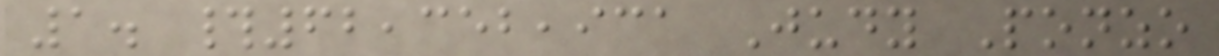1. #62,352,931 Judy Ponzo
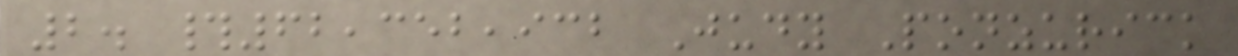2. #62,352,932 Judy Ponzurick
